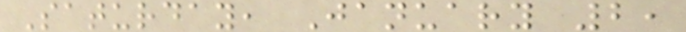Saturday, January 2,
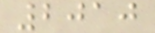2010
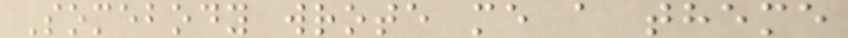Somebody wrote me a theme
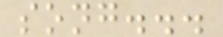song...
